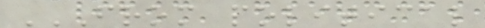FROM POLITICAL
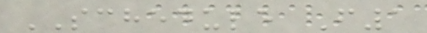SCHEDULE F1
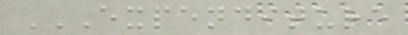EXPENDITURE
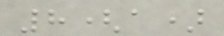8(a)
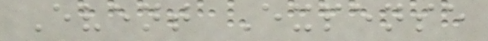Event Expense
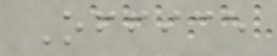Office
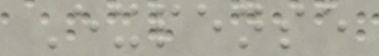Expense
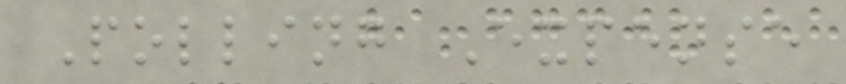Polling Expense
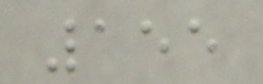155
